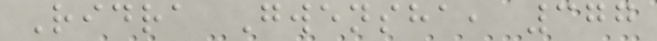Ridra Gwensha, 377
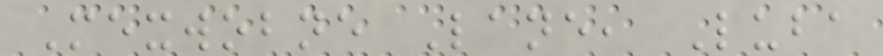Mexwobne Lane, Luba
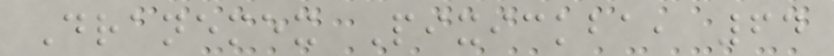Dranemex Pixickba, 64
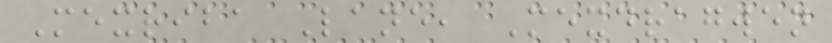Mexriba Lane, Mexdragwen
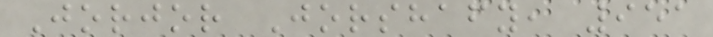Jorjor Jorshafy, 951
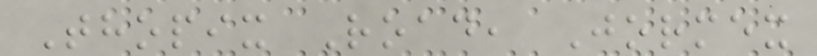Thopix Road, Jormex
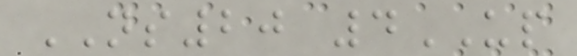NS20 4UP
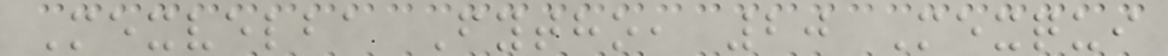Mexvelba Fytho, 20 Mexqui
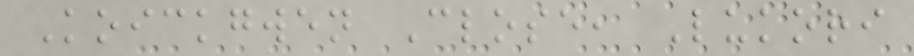Koickgwen Close, Lukori
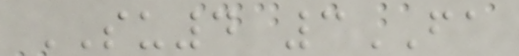SU4 3FA
